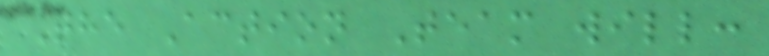The Action Team will:
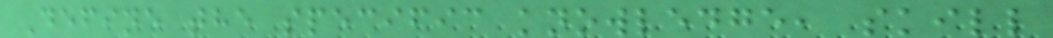Define the specific knowledge, skill
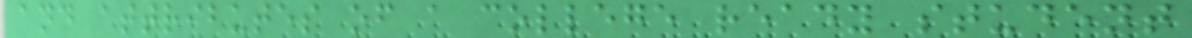and attributes of a college ready student
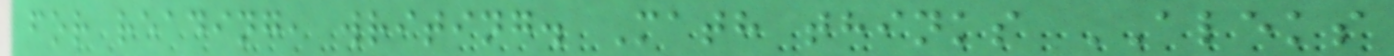for reading, writing. Math thinks ALEKS
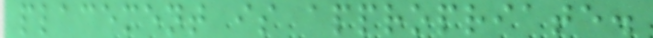placement is appropriate.
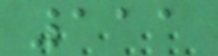111
